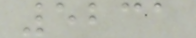5231
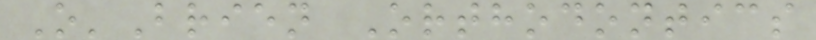O'Brien Orthodontics
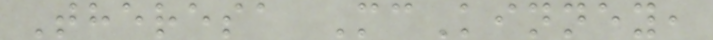Theresa McKinney,
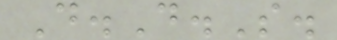D.D.S.
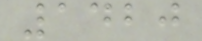1420
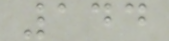144
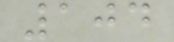104
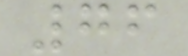76
